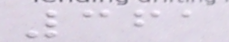361
